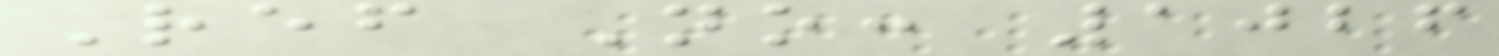Ref No: 1026
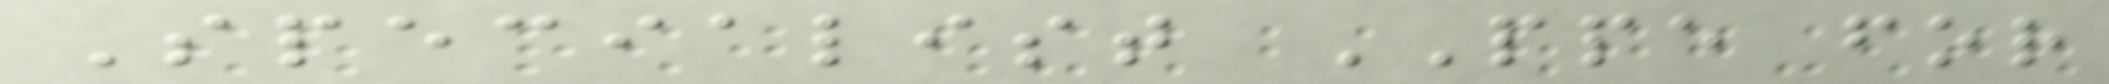Specialist PPE for
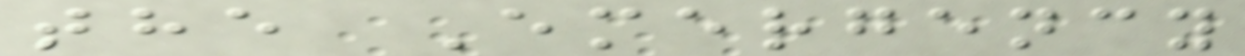the Emergency
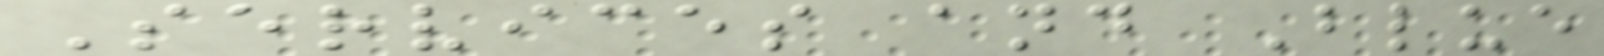Services and Blue
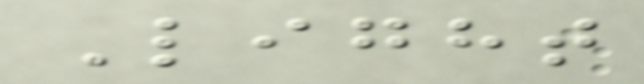Light
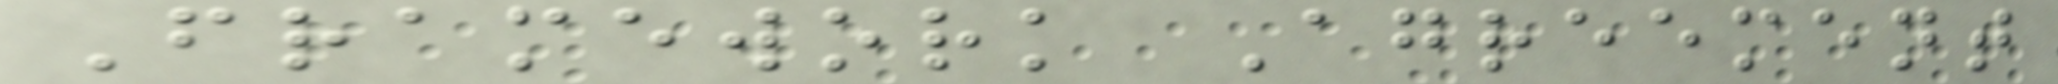Framework Agreement
